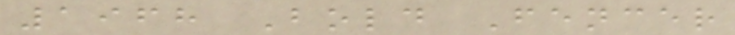1968 Bold Fencer
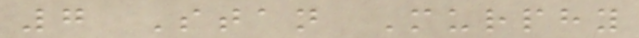7 Stan Murphy
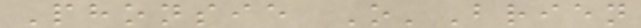Phonsie O'Brien
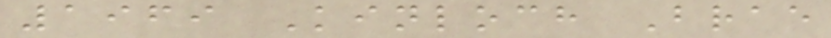1969 Kinloch Brae
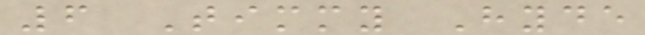6 Timmy Hyde
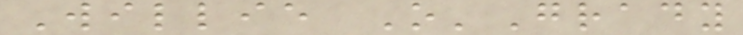Willie O'Grady
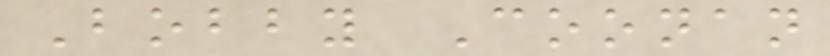Bobby Coonan
